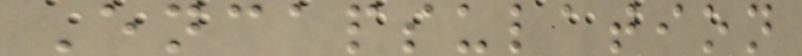Encapsulation
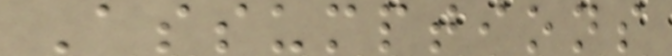Assumptions
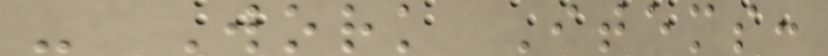- Work Items:
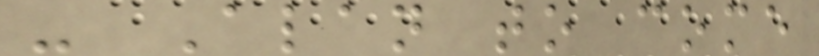- Alan to come
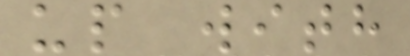up with
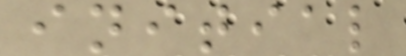initial
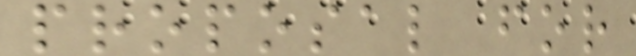proposal for
